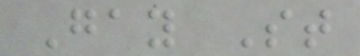Gay St
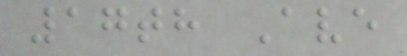17th Ave
